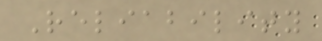Reliability
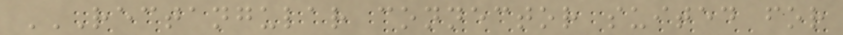RECTANGULAR CONNECTOR SUITED FOR
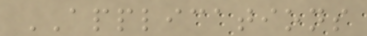APPLICATIONS
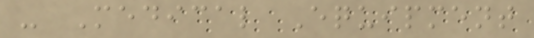- Medical Equipment
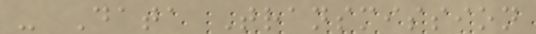- Data Transmission
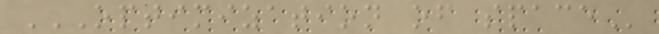OPTIMIZATION OF SPACE
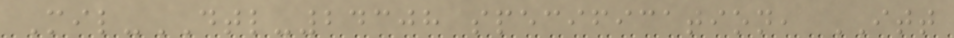Mil-DTL-24308 specification, ITT
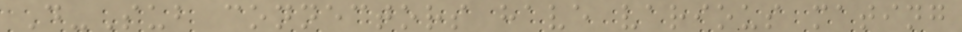D-Sub connectors have various mating
